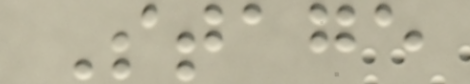Stage
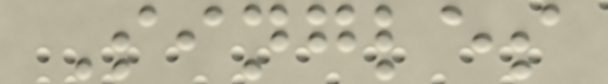Singles
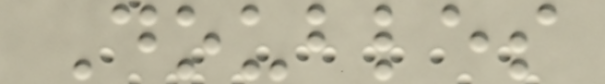Doubles
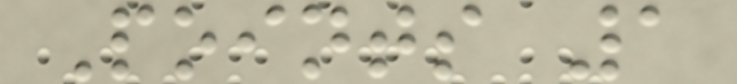Points 1
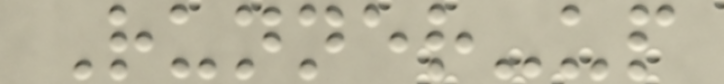Runner-up
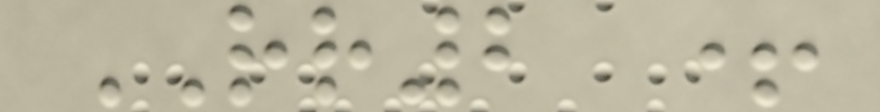RR2 +
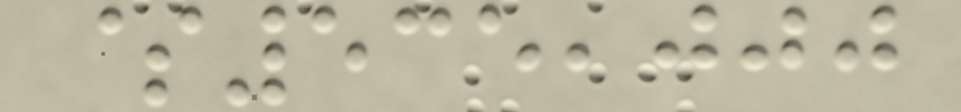$535,000
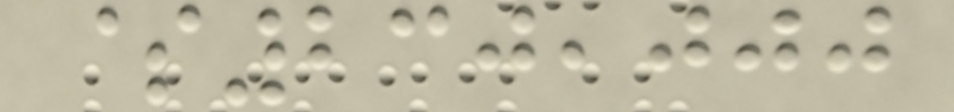$230,000
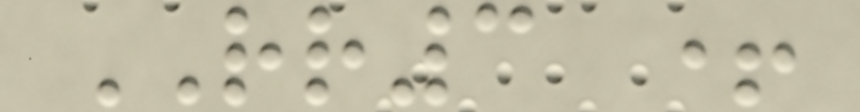RR3 +
